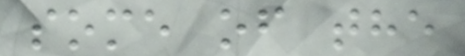some of the
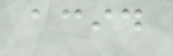acid
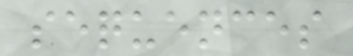sequences
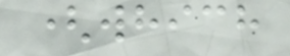(which
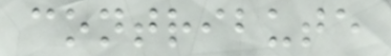contribute
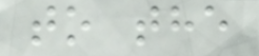to the
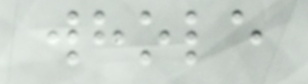whole
